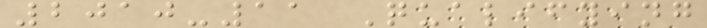2010-11 Qualifying
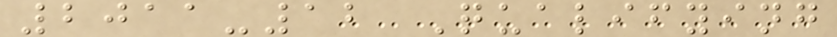2011-12 Qualifying
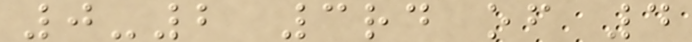0-2 3rd of 4
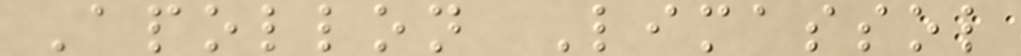Apollon Limassol
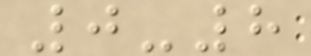0-8
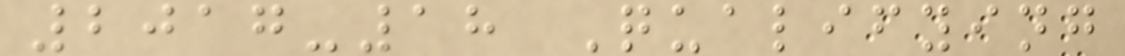2017-18 Qualifying
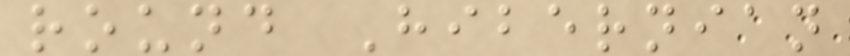round Hibernian
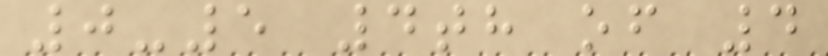0-5 4th of 4
